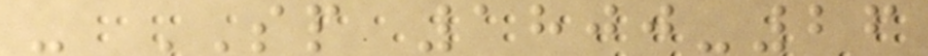- SP 1800-26
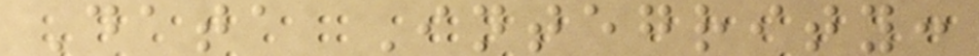Data Integrity:
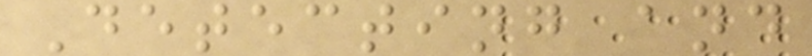Detecting and
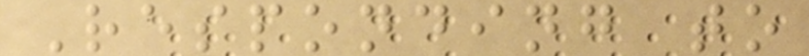Responding to
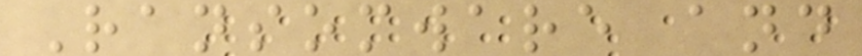Ransomware and
